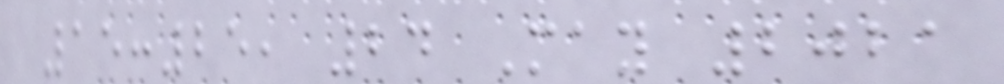15:25, 24 May 2021
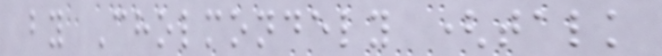by Cholmondely (talk
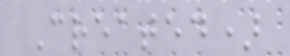Created)
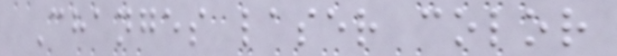Changes laser color
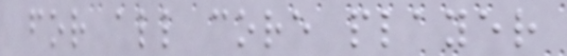for all core player
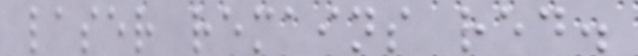laser remains red.
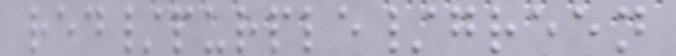red/purple/green
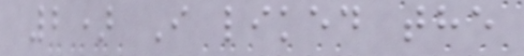2) I liked the
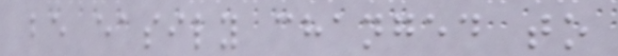be easily changed to
